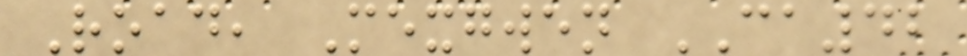Road, Mexgwen CA42
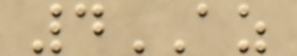4AZ
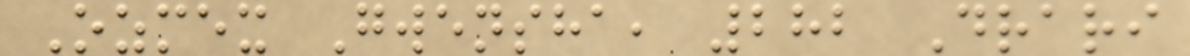Ozmex Gwensha, 282 Drari
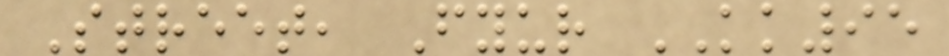Street, Fyur KK95
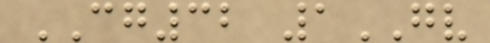CG32 1GV
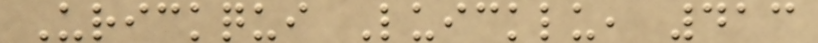Urickqui Luicklu, 413
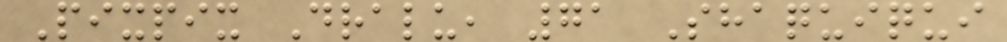Pixpix Dralu, 71 Shaquiqui
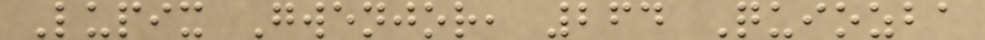Lupix Gwenjor, 264 Quiozba
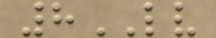8LV
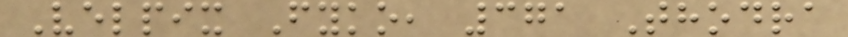Velpix Fyko, 371 Thodra
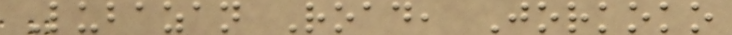Lubazan Road, Jorkoko
